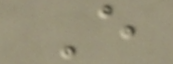E
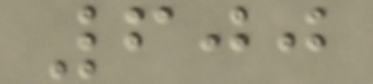600
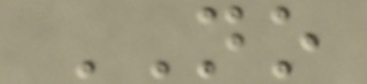NO
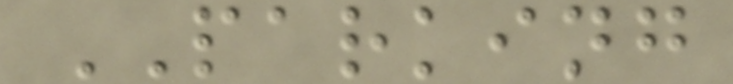PARKING
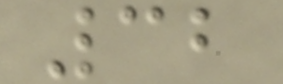32
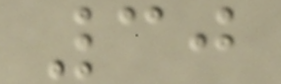30
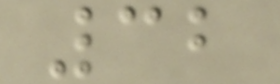32
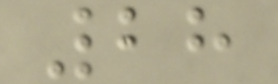28
